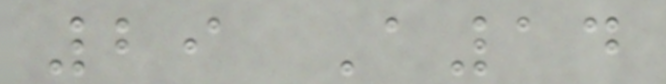29 A14
